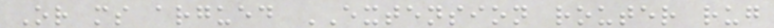Or ms argued EXTENSION router rug
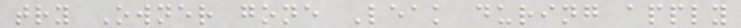try Owner gone Leak during apply
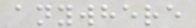anywhere
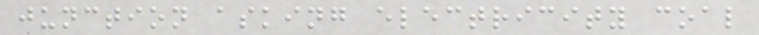junction asking electricity coal
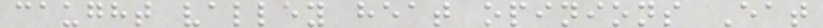caught valley heat opinions Eat
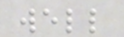well
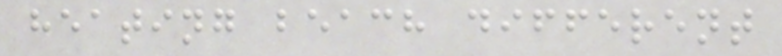heating beach different
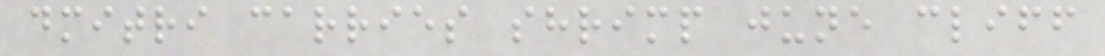dmitri carries shrimp june cliff
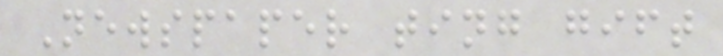Newspaper ting gift
